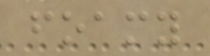foamy
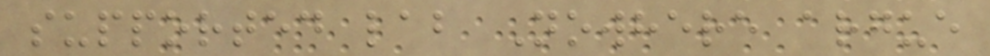supported lab Nowhere argue
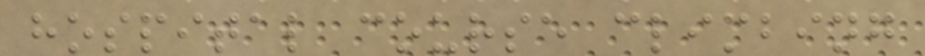hospital course climbing
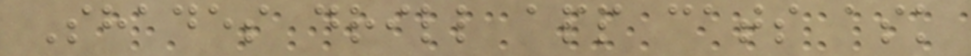Shades drill app cats ask
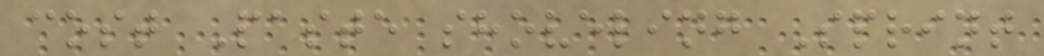cost Paste shoveling Sprint
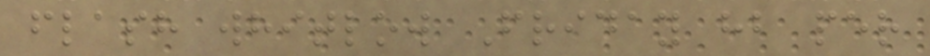flash whitlow Friday hb per
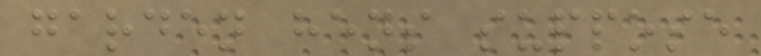garden hens suppose
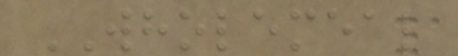WHOLEMEAL
